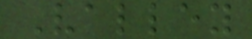Valley
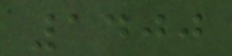1400
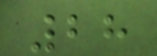28
